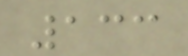133
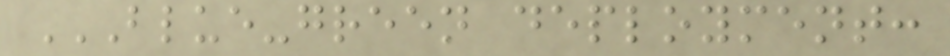BLUE-GREEN DEPLOYMENT:
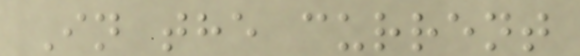In the current
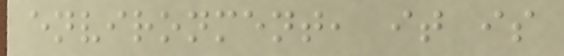environment, it is
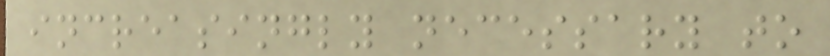increasingly necessary to
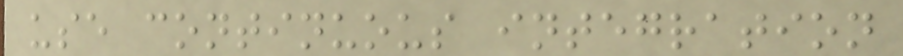use continuous integration
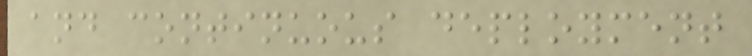and continuous deployment
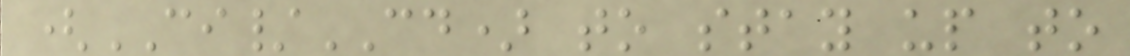(CI/CD) to stay up to
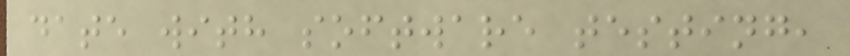date with software testing,
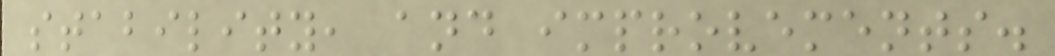stability, and improvements.
